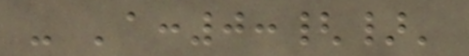- 'a:0:{}'
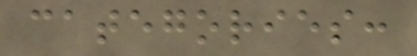categories:
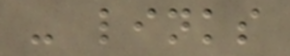- links
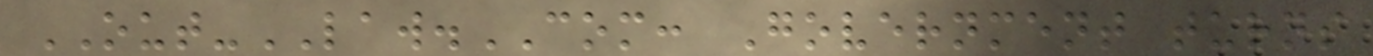OUT-LAW.COM: Government turns
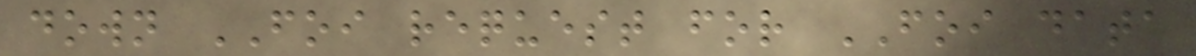down FOI request for FOI data
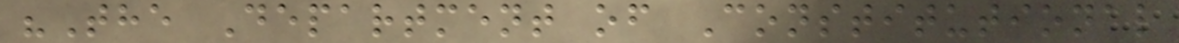"The Department of Constitutional
